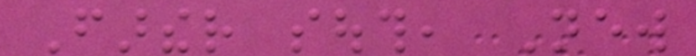Farther south, New
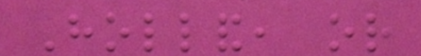Holland, or
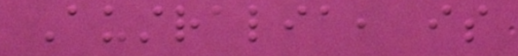Australia, is
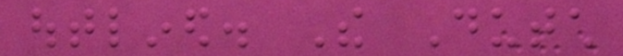outlined. The Dutch
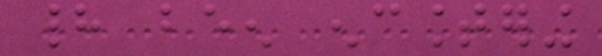had been encountering
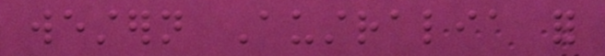western Australia for
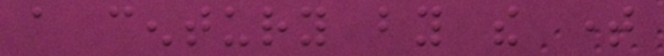a century by the time
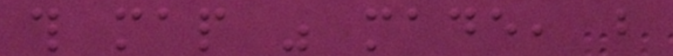this map was made, but
